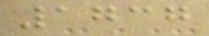1737
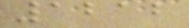1212
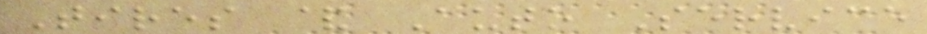Tires & Auto Service
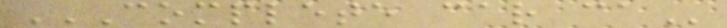COMPLETE CAR CA
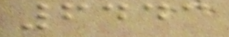6443
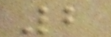2
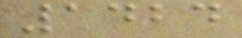1424
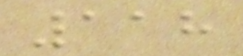118
